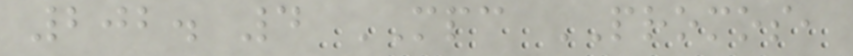202. 4 MPC PROMOS,
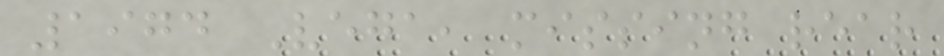1974 Vega, missing rear
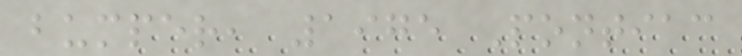bumper, 1975 Pontiac
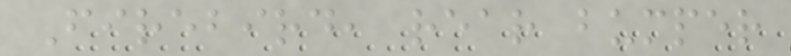Firebird, rear bumper
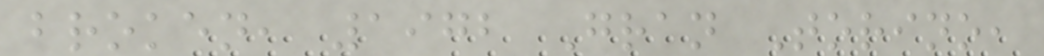broken, 1972 Gran Torino,
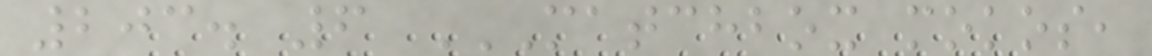203. 6 MATCHBOX MOKOS,
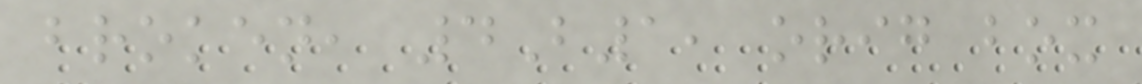broken, 4B1, orig box
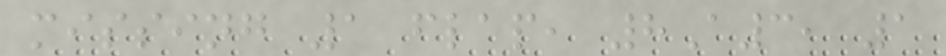missing 1 flap, 8A3, 1
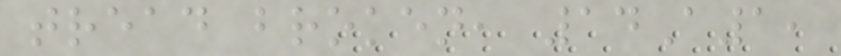tread broken, 14A1,
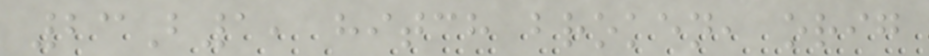23B1, hitch broken, orig
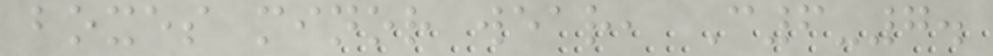boxes minor wear, C6-7.
